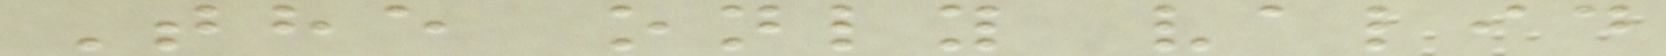The only valid
